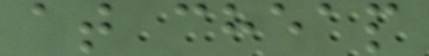at cheap
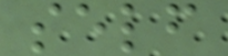self
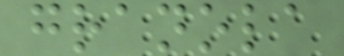granola
